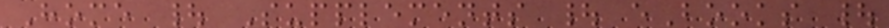Home | Supplements | eBooks |
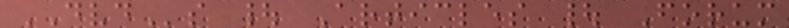DVDs | Articles | Forum
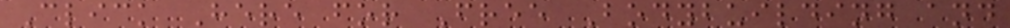Click Here for Free Bodybuilding and
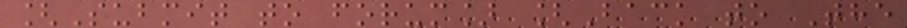[Submit to forum] [Back to The
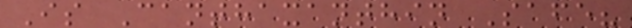Is Canthaxanthin Safe?
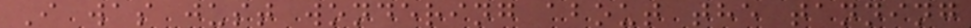I was just wondering about the tanning
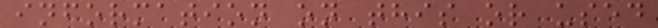information on this or used
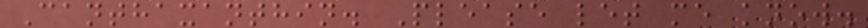Canthaxanthin. Please let me know.
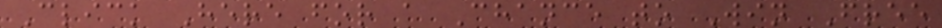Click Here for a Chance to Win Free
